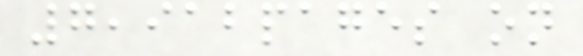7,912pages on
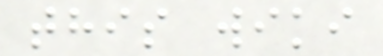this wiki
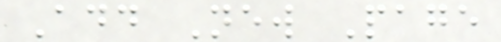Add New Page
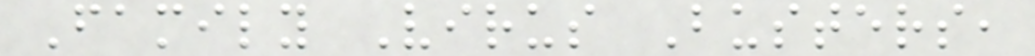Family Virus Busters,
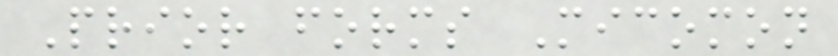Prior forms Micomon
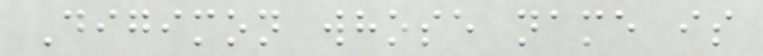Digimon whose name is
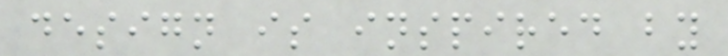design is inspired by
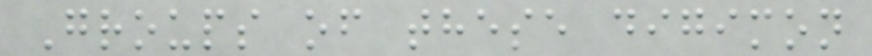Groups of these digimon
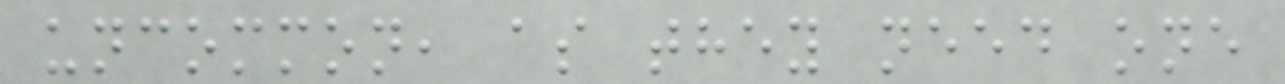uncommon, as they need one
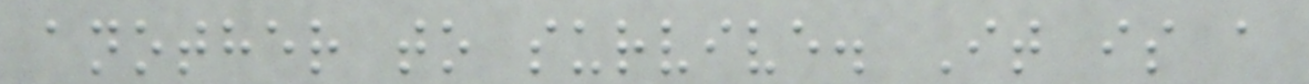another to survive. It is a
